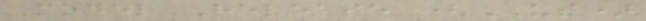Model Release (US)
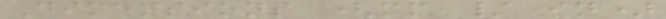Dimensions (mm / in)
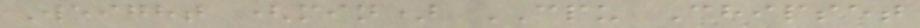Weight (min) CPU Chipset
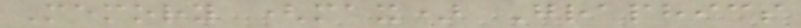Memory (max) Graphics
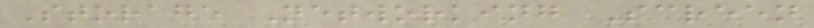Storage Networking Screen
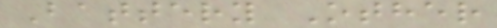Battery Other
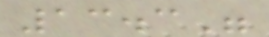13.3"
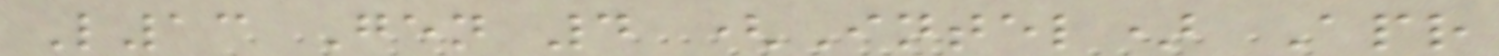L13 Gen 4 (Intel) Apr
